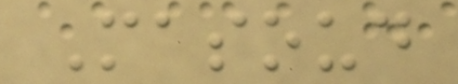Masoud
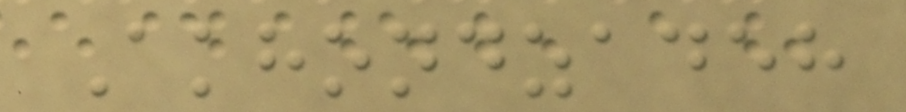Akhondzadeh
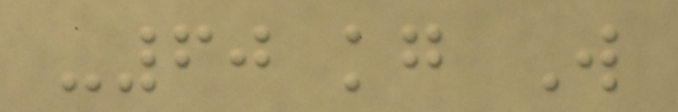-60 kg W
